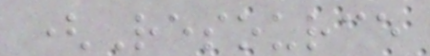(Resource
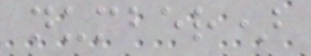number)
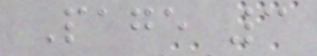Page 3
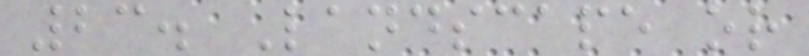23. Landscape or
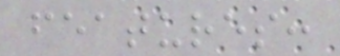features:
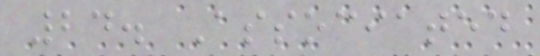24. Associated
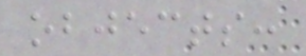objects:
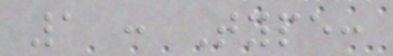1 : Type:
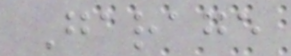Garage
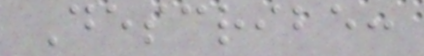Describe:
